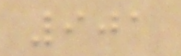901
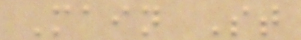Main St
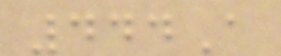444A
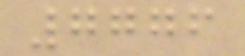7776
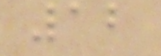12
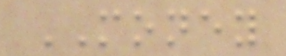MONEY
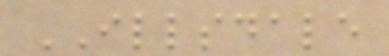ILLSDALE
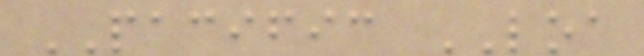PACIFIC LOA
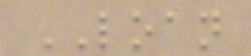LOAN
